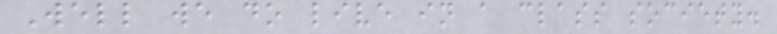Well we do live in a class society.
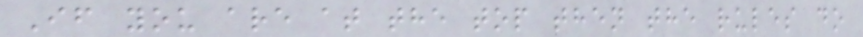If you are at the top then the rules do
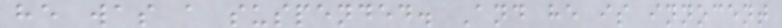he was a suspended. And he is innocent
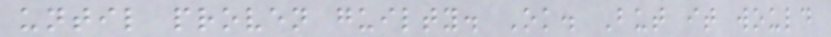until proven guilty. Ok. But it would
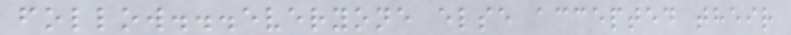follow...everyone else accepted their
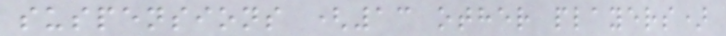suspensions (13 other players)
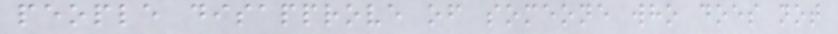people disapprove of someone who does not
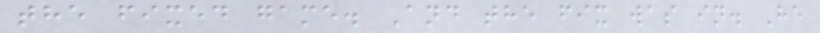the fixed game. And the fix was in. He
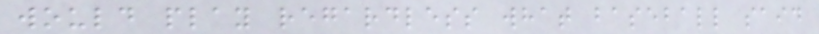would play regardless what baseball said
